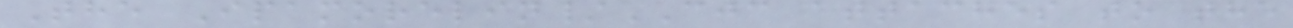The Ipamorelin/CJC attaches to the
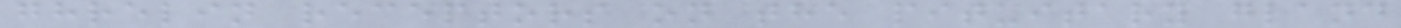ghrelin receptors on the pituitary gland
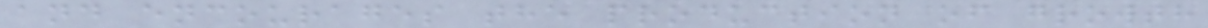and encourages the production of growth
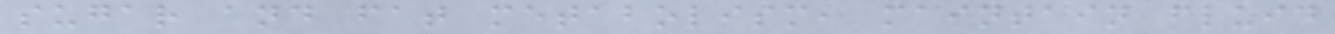sugar and fat metabolism, maintain fluid
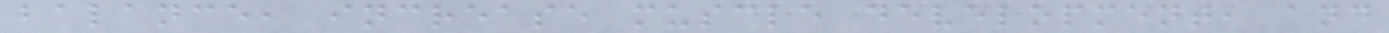balance, increase muscle development, and
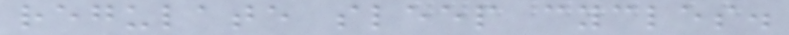regulate sleep cycles.
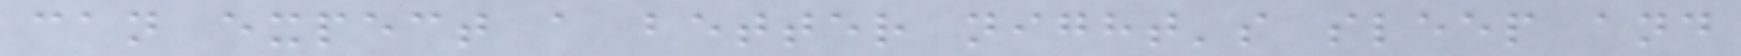can expect a better night's sleep and
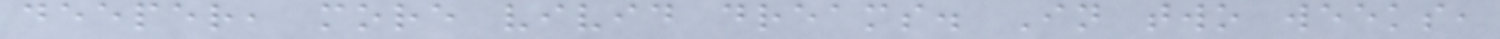deeper, more vivid dreams. In two weeks,
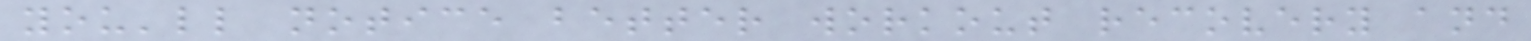you'll notice better workout recovery and
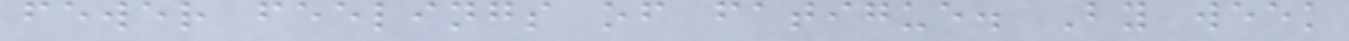fewer feelings of fatigue. By week
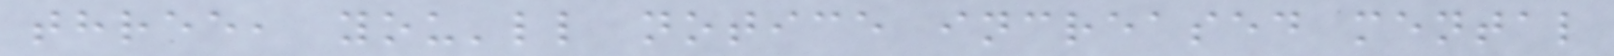three, you'll notice increased mental
